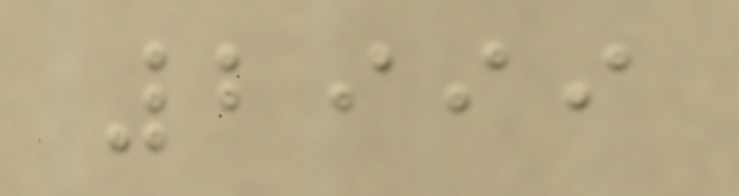2999
